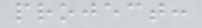project:
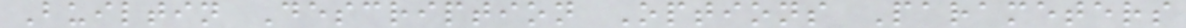Builtin Description Options Parameters
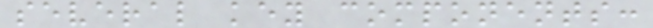several key components:
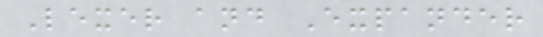Lexer and Expander
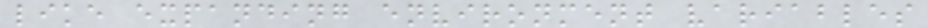like expanding environment variables
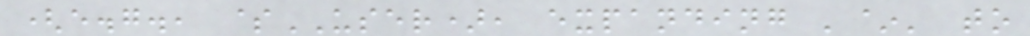(e.g., $USER), expanding '~' to
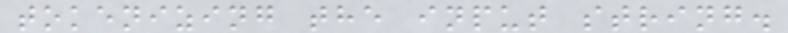tokenizing the input string.
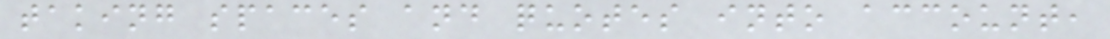taking spaces and quotes into account,
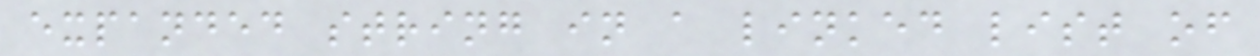expanded string in a linked list of
